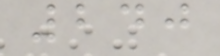240
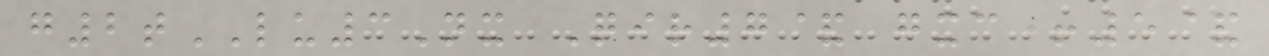g2tLU3Nx Qir7& gxc+5&
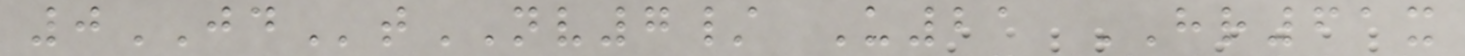0JDtNV7/ U21 HR61x
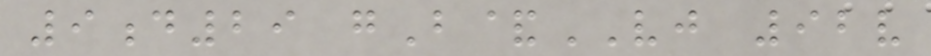9d29 gB&VJ 92v
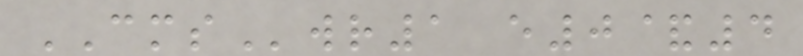CMSwr1 e0&4
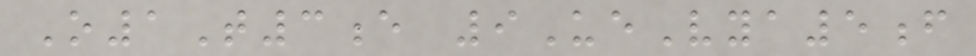O1T3e 9UeVya5f
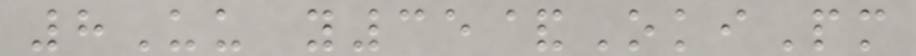8Uu y35&OkiPm
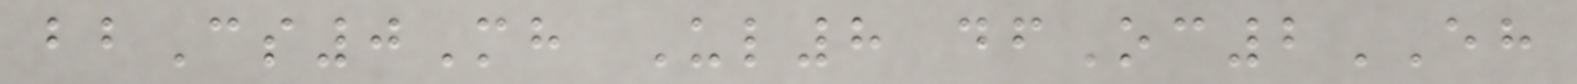bbCs0Mh Ul8 dfOc2EH
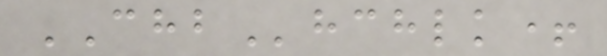CHBhchlk+
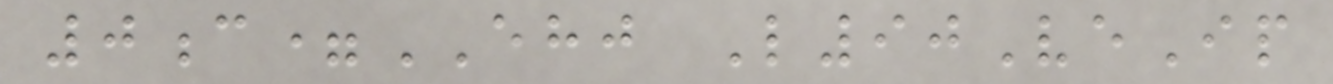0c=EHJ L90VeIp
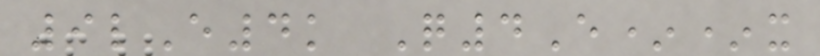9lE4k Q4E**x
